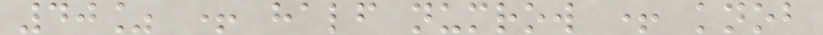40% + half numrow + knob
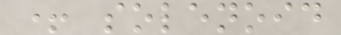+ solenoid
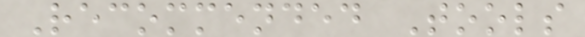Recommended Tools
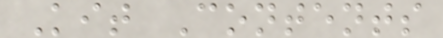Kit Contents
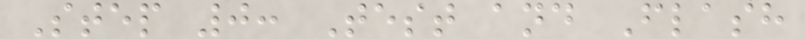Step 0: Test and Flash
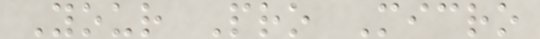Your Pro Micro
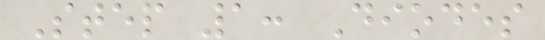Step 1: Diodes
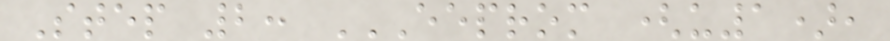Step 2: EEPROM (U1),
